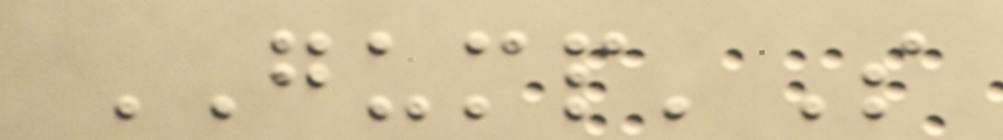GUMP'S
